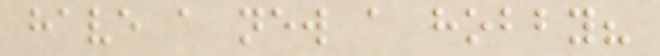have a new a hobby?
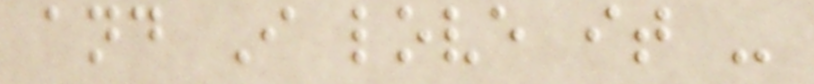and I love it -
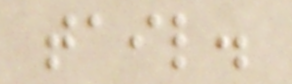tail.
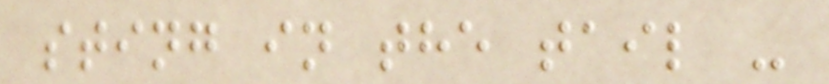sting in the tail -
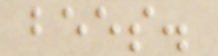bees.
